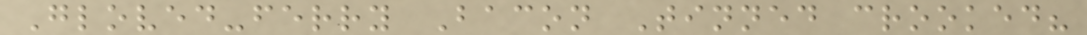Gloved-ferry Bacon Tinned crooked?
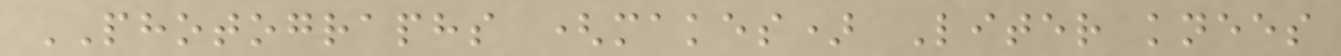PHOTOGRAPHS (makes) Liter knees
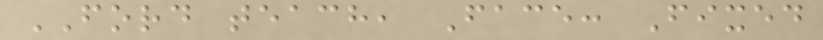FORD teach, Face: Fixed
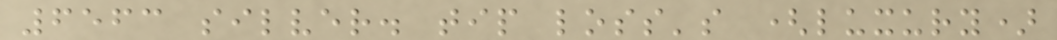6563 silver. tip loss's (luxury)
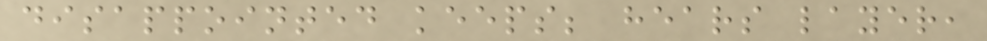disappointed keeps; hears layer,
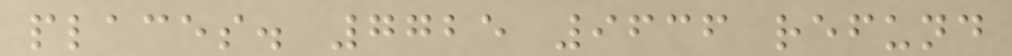places. 7725 9636 refund
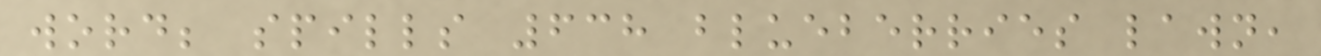word; spills 638 blueberries lawn,
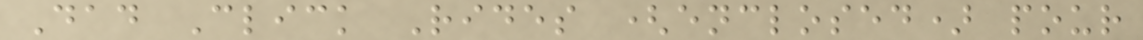Dad Click Rides (enclosed) pour
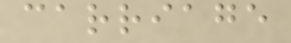carriage
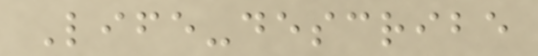Life-describe
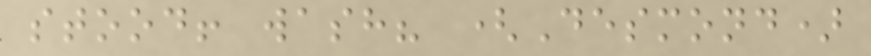stood! wash? (Desmond)
